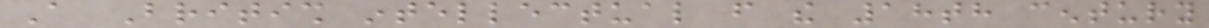A British intellectual from the 18th century
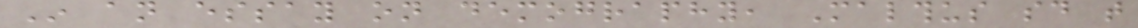In an essay on demography, Malthus said that
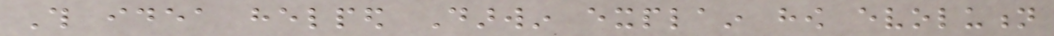This idea helped Darwin explain how evolution
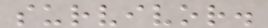survivor.
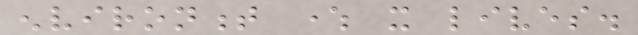environment where it lives.
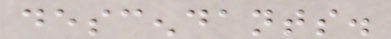descendants.
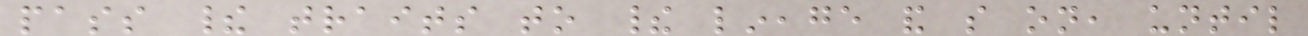pass their traits to their lineage and so on, until
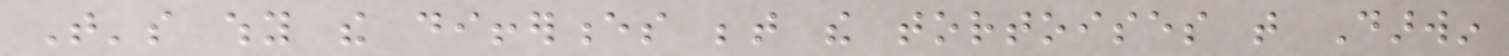That's why the differences between the tortoises that Darwin
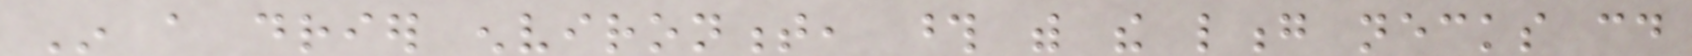In a drier environment, those with the long necks could
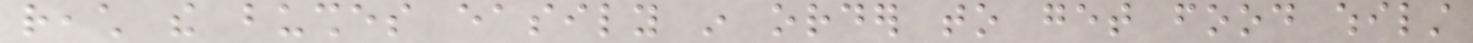reach the bushes easily in order to get food whilst
